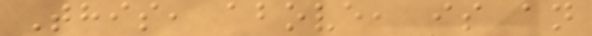This, above, is an
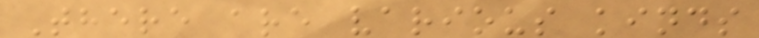There are various kinds
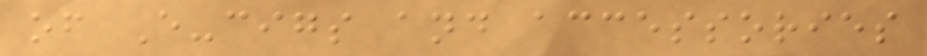of E-cigs and accessories
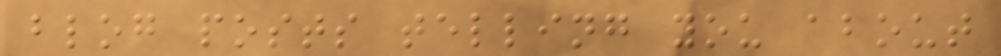blog posts telling you about
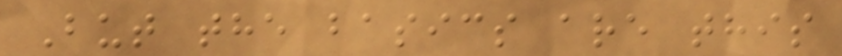But the basics are this
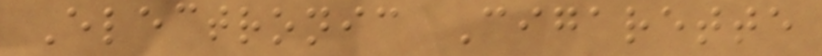Electronic Cigarette
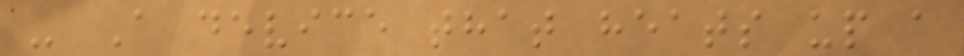- A device that heats up a
